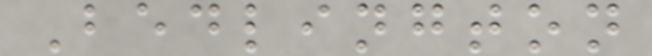Bedlington
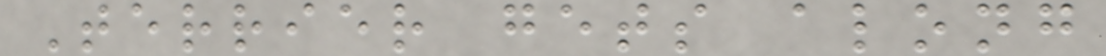Terrier gets along
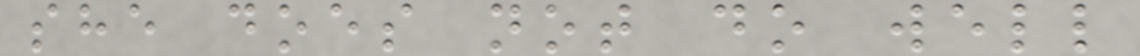she does not do well
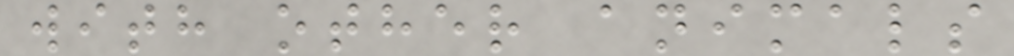with other animals
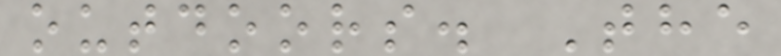outdoors. The
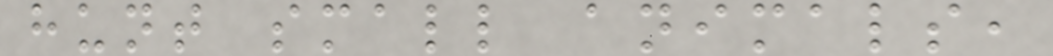hunt small animals,
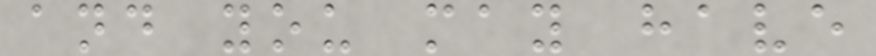and you may have
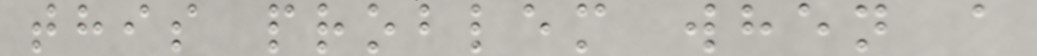this problem when a
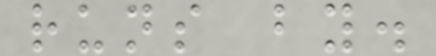runs by.
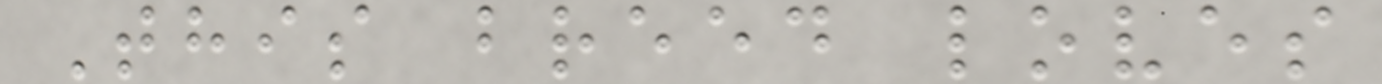This breed loves
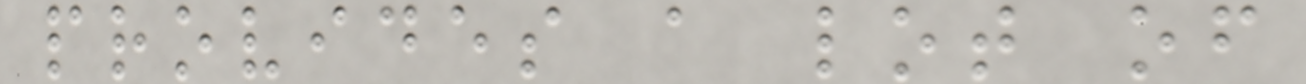provides a lot of
